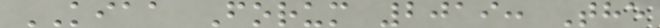KIAA Forum 2019: The
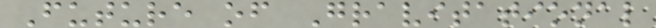Future of Gravitational
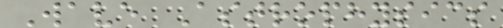Wave Astrophysics
